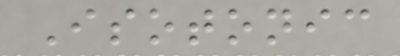Isotonic
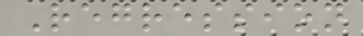Regression
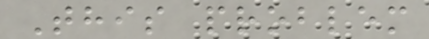This problem
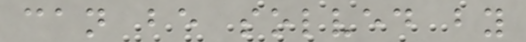can be solved by
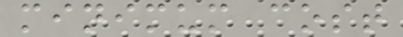minimum cost
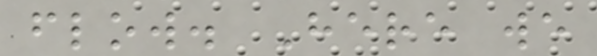flow. Here we
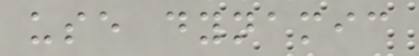use dynamic
